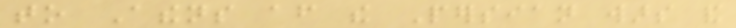to Athens after the Persian wars and
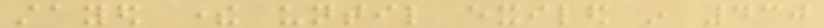stayed there until exiled in 430
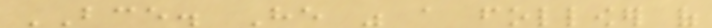BCE. He was a follower of
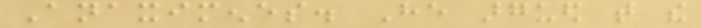Anaximenes. He argued that the
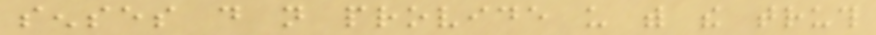senses do not provide us with the truth
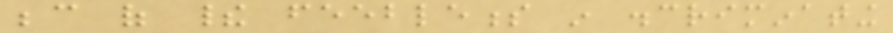because of their feebleness in discriminating
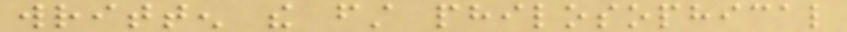written the first philosophical
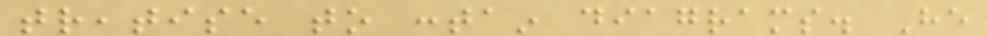treatise to contain diagrams. He
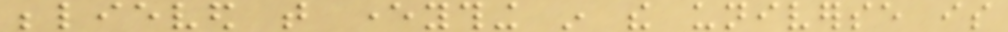believed that everything in the universe is
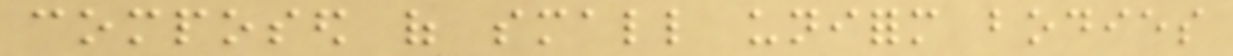composed of small uniform bodies
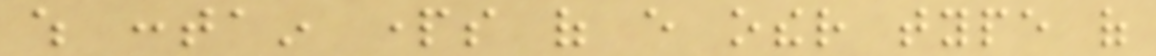which contain parts of every other type of
